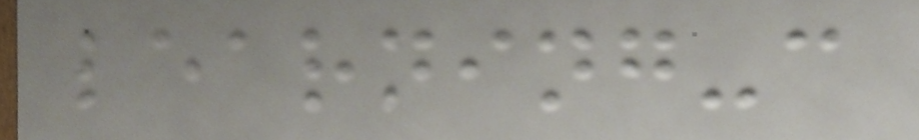learning-c
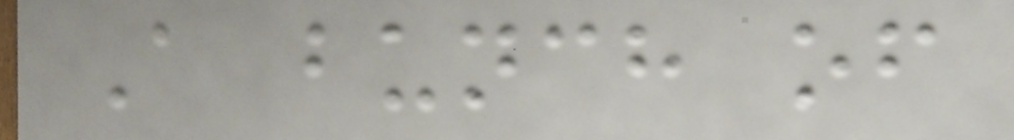A bunch of
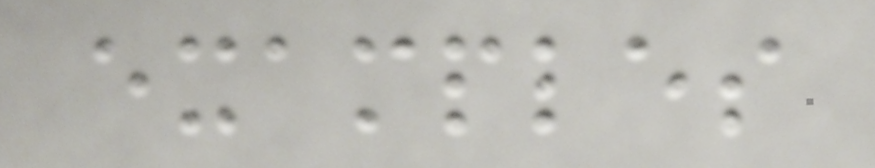examples
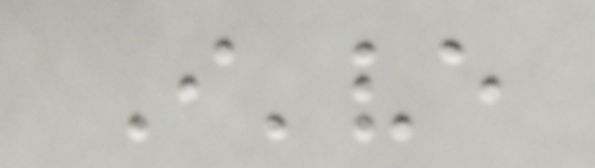I've
